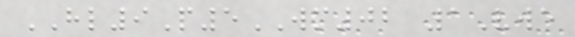HL9P5WM02 1Vwe
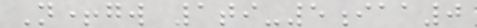N+gw 1ti-5iaa0
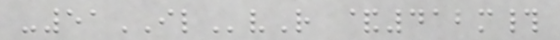-51ILvR &412m#
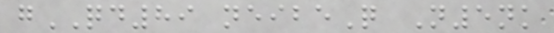gQD89 neibeQ N5nk
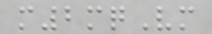m2mqVm
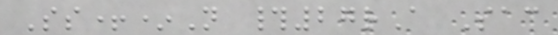Ss+*N #27rA Sac
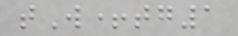tW+tg1
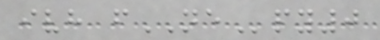ivh fNEpy0
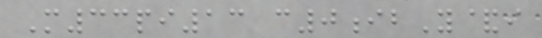M33pi13 c0ibY&i
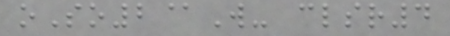oSo2@W- clsr4
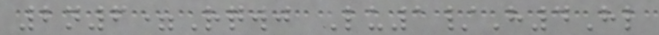2n6=Rqwj Lu1/H4Hl
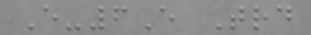E-6E Trd
